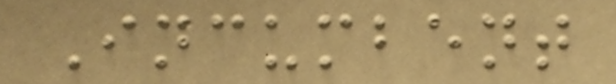Incumbent
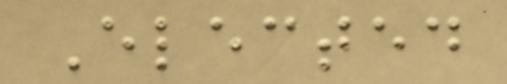Elected
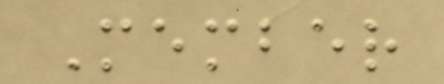Member
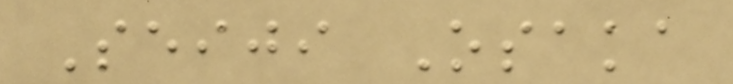Seiji Osaka
